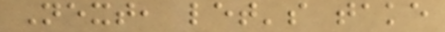Next, let's take
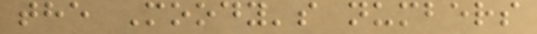the Moody's numbers
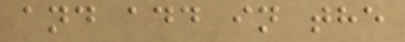and add in the
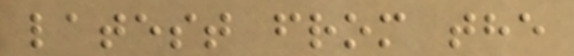latest from the
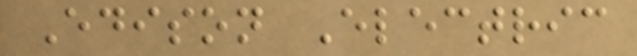Edison Electric
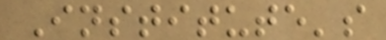Institute's
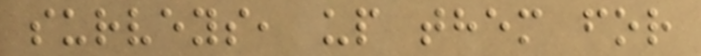surveys, up them for
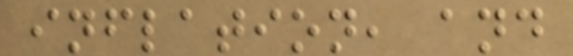inflation, and
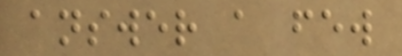answer a few
